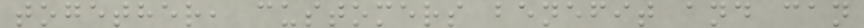together, customers benefit and can
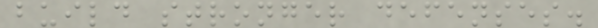build stronger defenses.
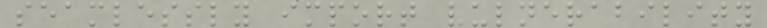seamlessly import vulnerability
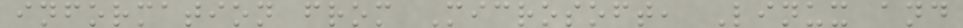information from Microsoft, Linux and
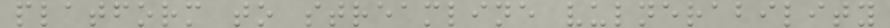platform to streamline vulnerability
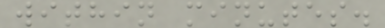within minutes.
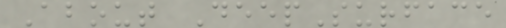About DeepSurface
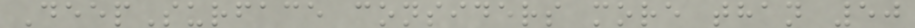DeepSurface considers more than 50
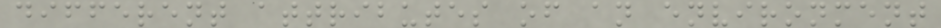different attributes of an environment
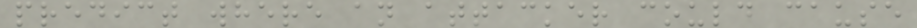predict where an attacker could cause
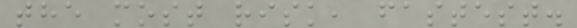the most risk, fastest.
